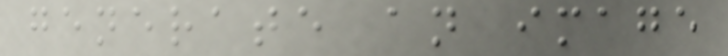generate an image
